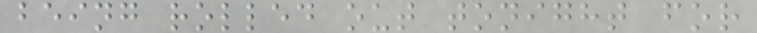being rolled out tonight for
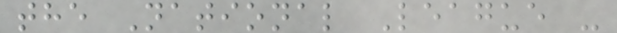the National League -
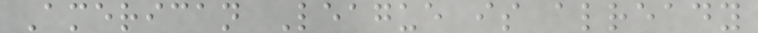American League is already
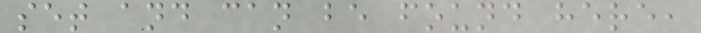set and can be found here,
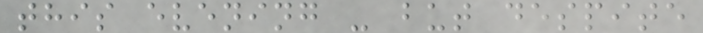this evening - but despite
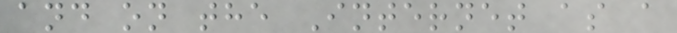and on the Internet as a
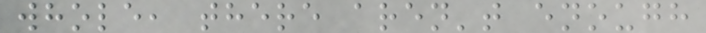whole, there aren't enough
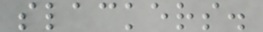slackers.
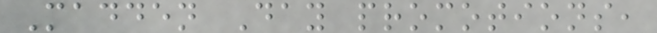Madden Day promotions,
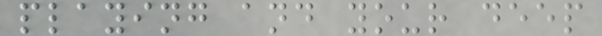playing and your deep
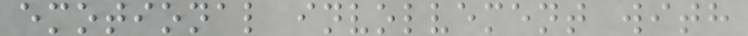emotional involvement with
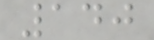140
